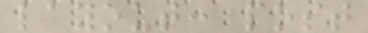layout: post
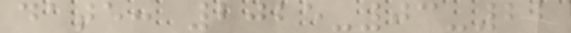date: 2025-03-22
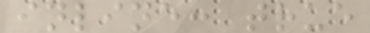inline: true
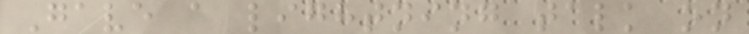Gave a lightning talk on
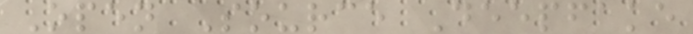Open Source Deepfake
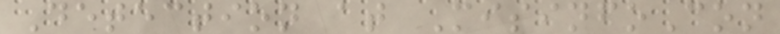Detection at MisinfoCon
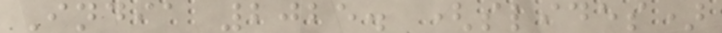India 2025. (slides)
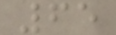65
